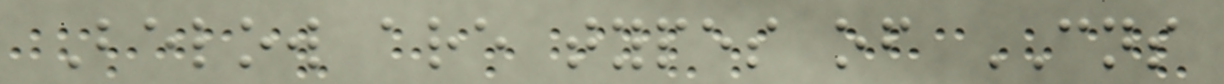Below are types of CNS
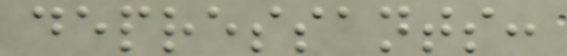depressants:
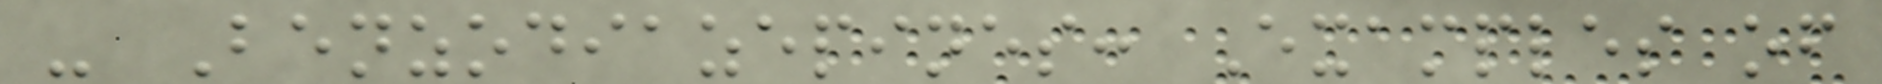- Benzodiazepines: Examples of
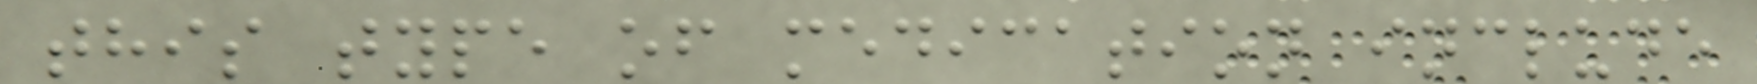this type of medication include
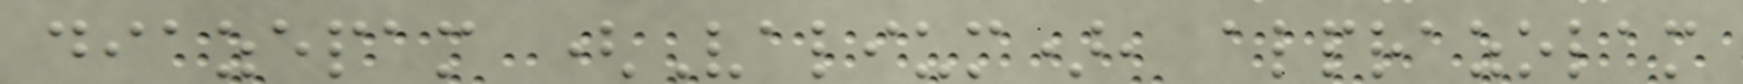diazepam (Valium), alprazolam
